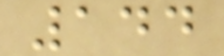144
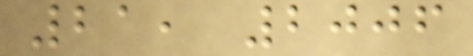21, 2006
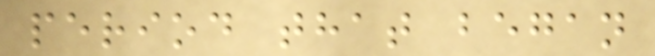period that began
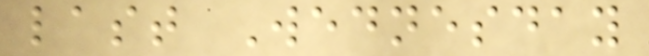last Wednesday
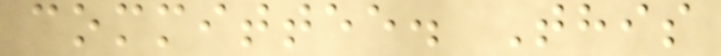committee. This
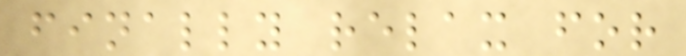finally relax for
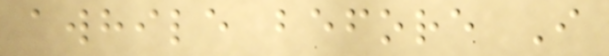awhile before I
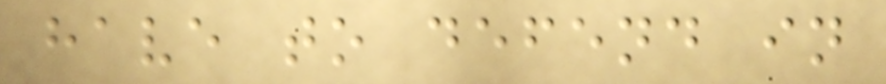have to defend in
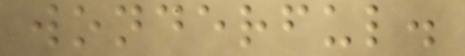wonderful.
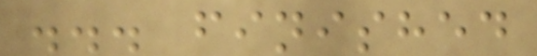... finished
